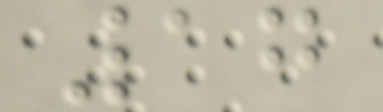17
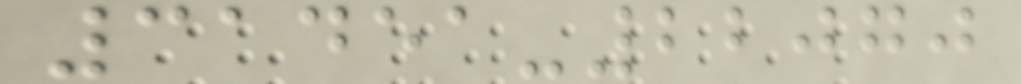31451-22070
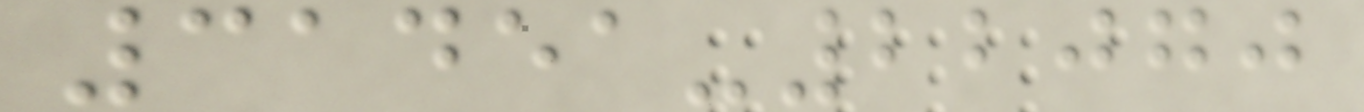31451-22070
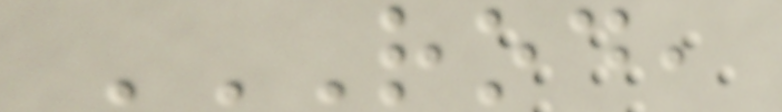ROD,
